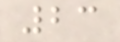23
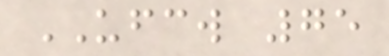UFCW 75
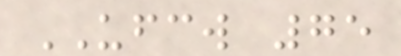UFCW 75
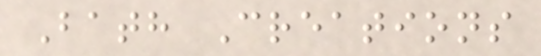Bath Creations
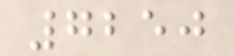7250
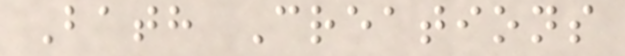Bath Creations
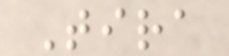Tira
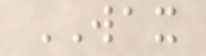WAX
